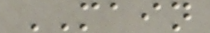MAIN
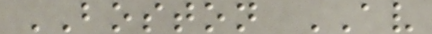BOSTON AV
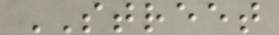STREET
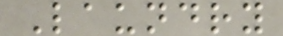Laundry
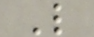L
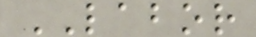LABOR
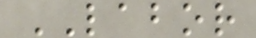LABOR
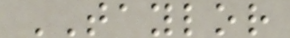TAYLOR
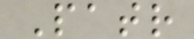Patr
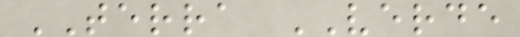TERRA VERDE
